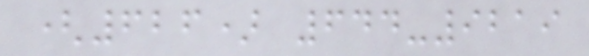(626) 644-9219
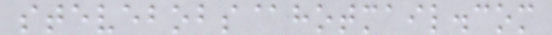stevebobs@hotmail.com
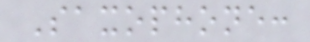Saxophone:
